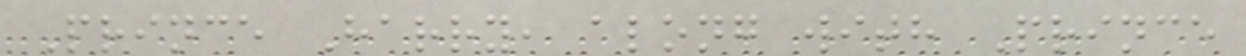Prince Harry, along with Prince
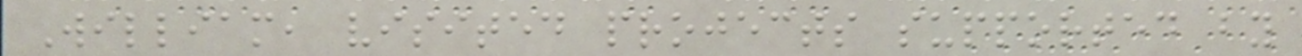William, visited projects supported by
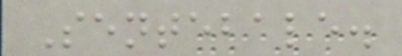Sentebale.
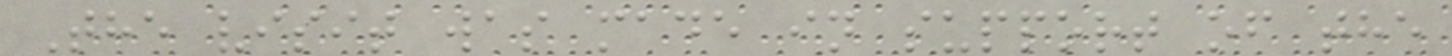The visit was made in support of the
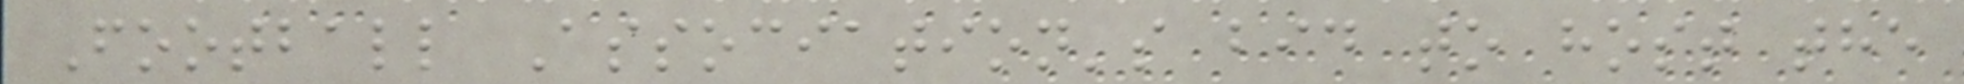Football Association's bid to host the
